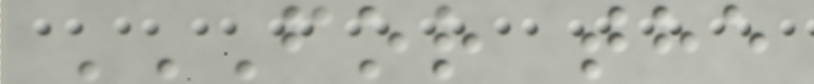FOR THE
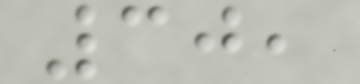30,
